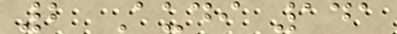2 Audi 141
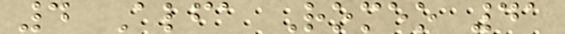4 Alfa Romeo 41
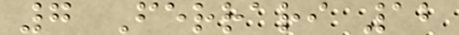7 Ferrari 12
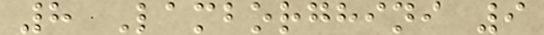8 Lamborghini 9
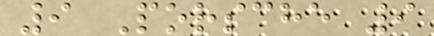9 Porsche 9
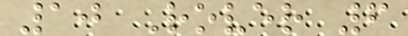10 Rover 6
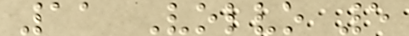11 Volvo 5
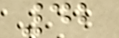42
